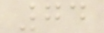74
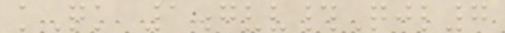kQk 1gvv#Qjl7
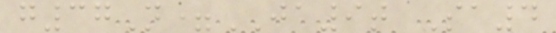g37N=JA9t Sa4
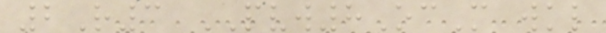2R3 PVW8OcM wkl
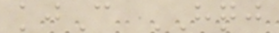kjC HQJ
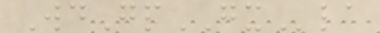WdGpGXla
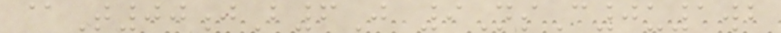@T00jB6J 9NsC0u1wb
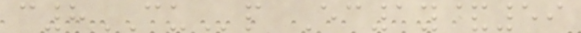c8CUp Ec1y&59
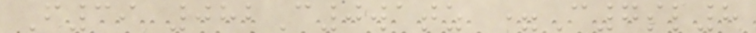F39 082C0watz =C7sl8
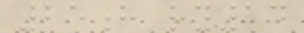25h ry14
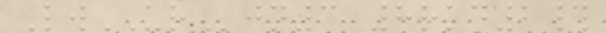LwURjn3 8rkd2#
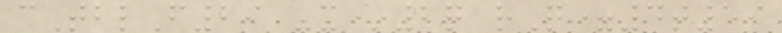cTblF29 -x*2q rQ=4t59
